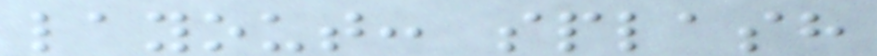layout: splash
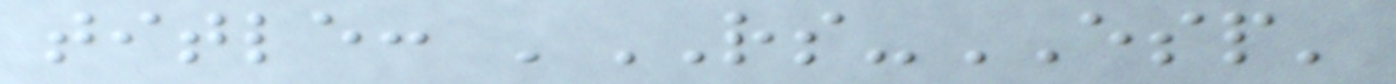title: 'RS-ESP'
